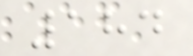184
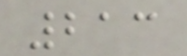213
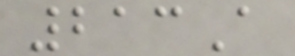213A
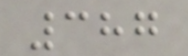387
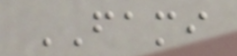FAMI
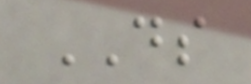DS
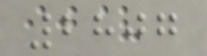2807
